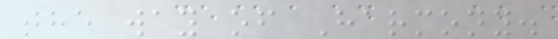the way of Harmony.
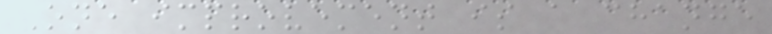One improvement is a change
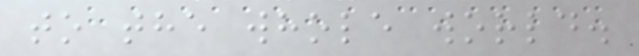to the whole world.
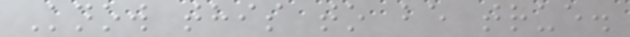Know this to be true.
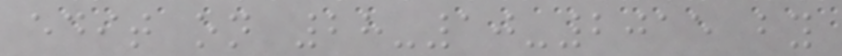edit on 28-10-2015 by
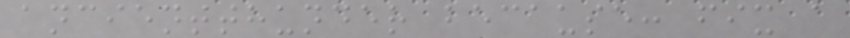ancientthunder because: fix a
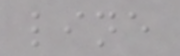line
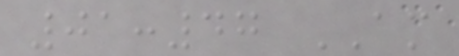01:47 AM
